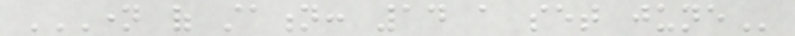NAME OF STATION: 14 A SET JUNE
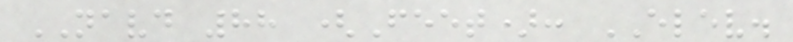NAVD 88 (Feet): ELEV.
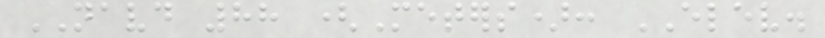NAVD 88 (Meters): ELEV.
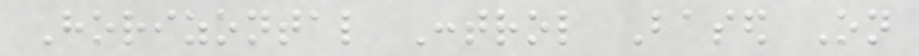Horizontal Control Based On
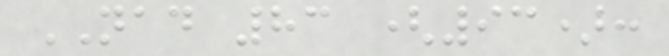NAD 83 (93):
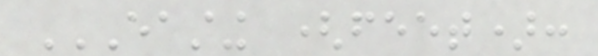EASTING (FEET):
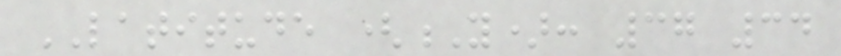LATITUDE (Y): 37 34
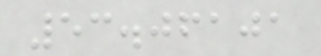53.06101
